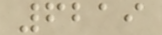6219
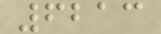6213
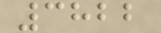3822
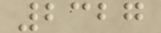2327
